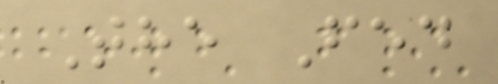The Fed
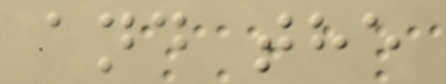and the
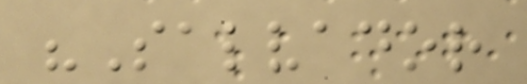"Salvador
